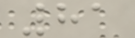81
